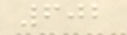602
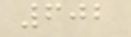602
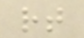rt
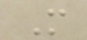M
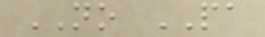NO PA
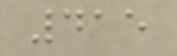415
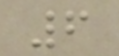6
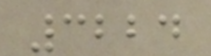3224
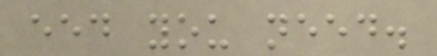eed you need.
